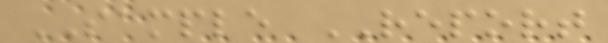SAMPLE REPORT
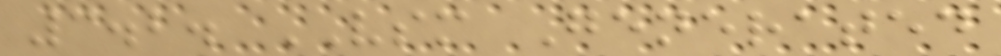3.2. VSM Generated
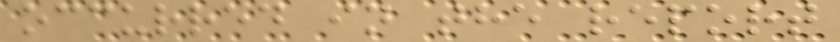occurred in the report
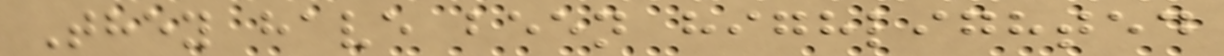They have been highlighted
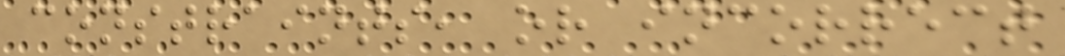constraints, or incorrect
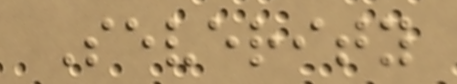Severity
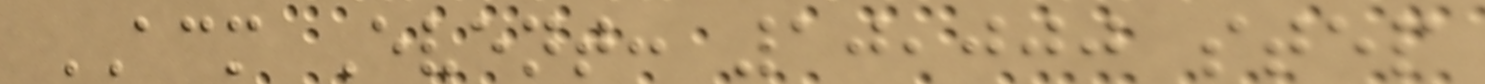ACM Event: 10,000 step
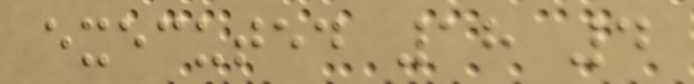executed 18 4
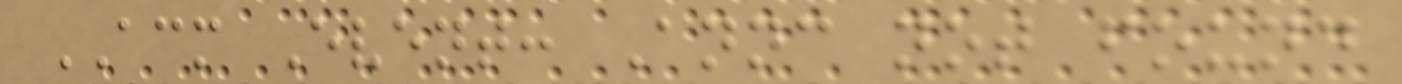ACM Event: Annc not found
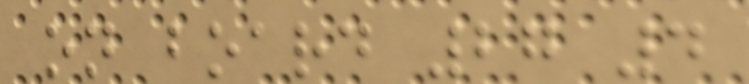on board 27 4
